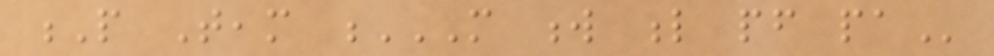P Team M W L PF PA
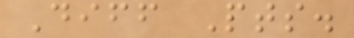Diff Pts.
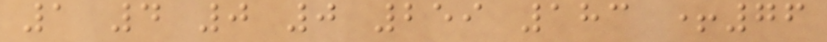1 4 0 0 259 183 +76
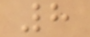8
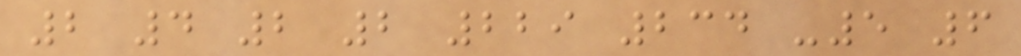2 4 2 2 229 234 -5 6
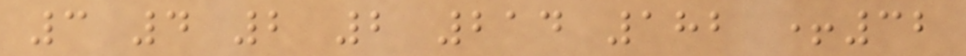3 4 2 2 214 182 +32
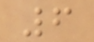6
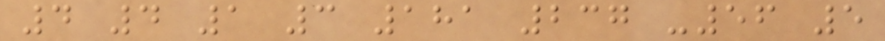4 4 1 3 181 237 -56 5
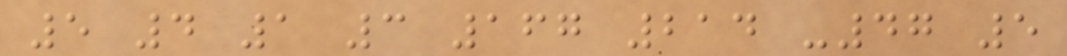5 4 1 3 167 214 -47 5
